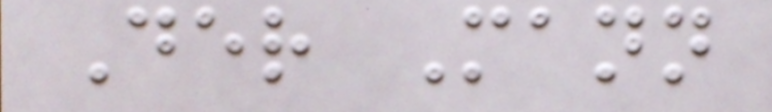Der Mann
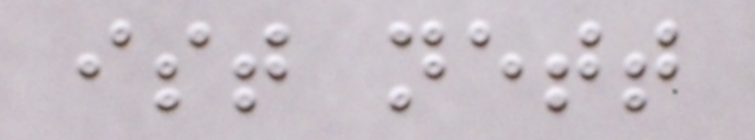ist nett
